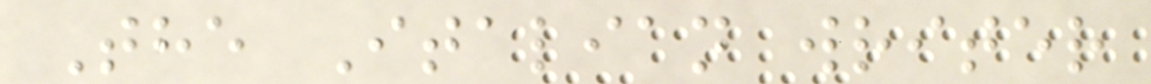The Italian writer
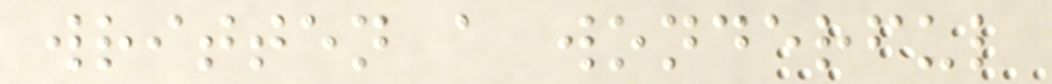written a wonderful
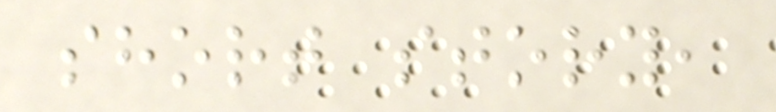short story,
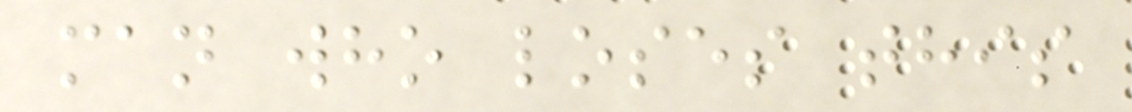man who loses this
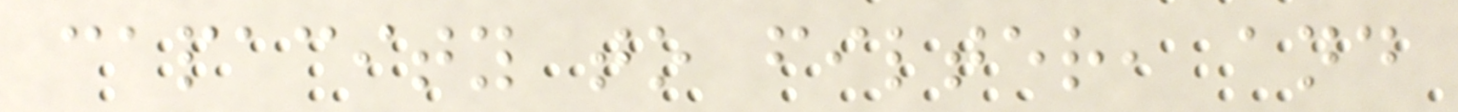capacity to filter, and
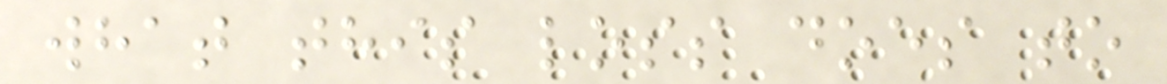what this loss does to
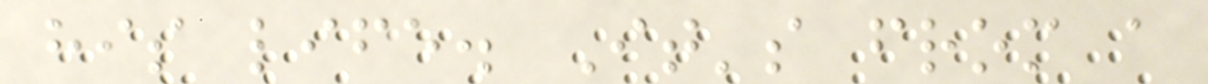his life. It's from a
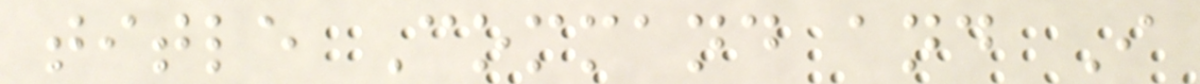title Command and I
